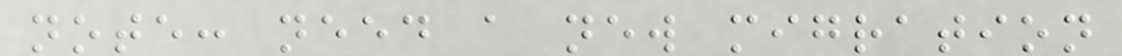note: need a new migration
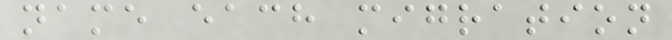name each migration
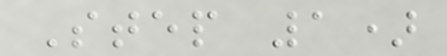Step 1)
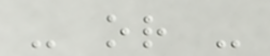- or -
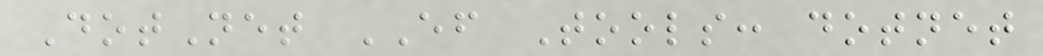DotNet EF Tools: dotnet
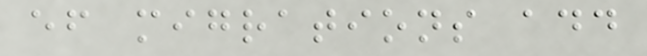ef migrations add
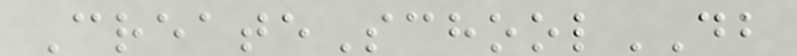CreateSchoolDB
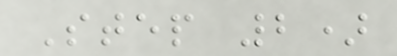Step 2)
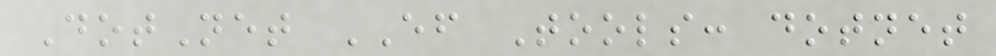DotNet EF Tools: dotnet
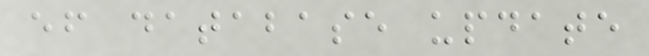ef database update
